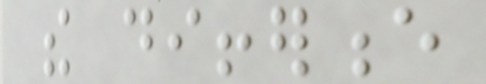the difference
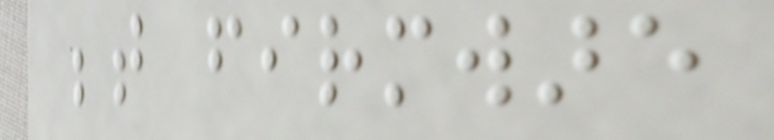between firmware
